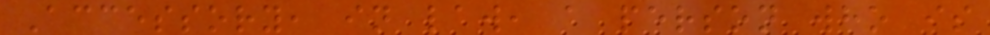Accessory, in law, a person who is
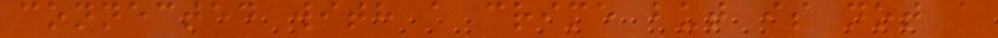connected with a crime but is not a
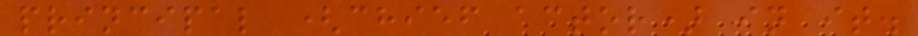principal (chief actor) in it.
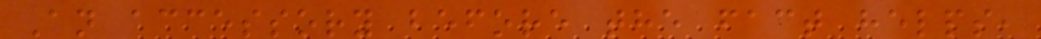An accessory before the fact helps,
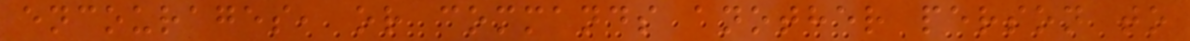encourages, or commands another person to
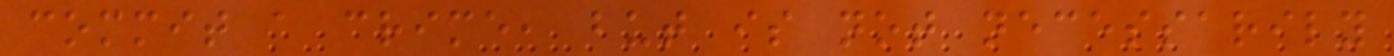commit a crime, but is not necessarily
